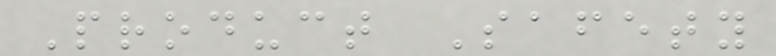Product Safety
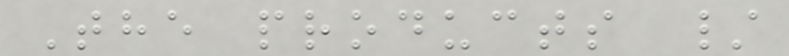The products /
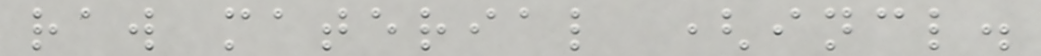raw material (incl.
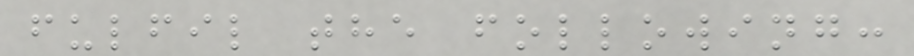fulfil the following:
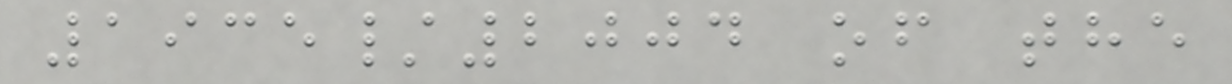1935/2004 of the
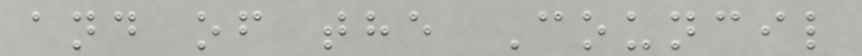and of the Council
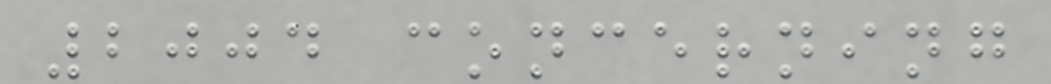2004 concerning
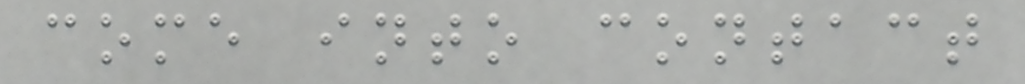come into contact
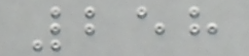258
